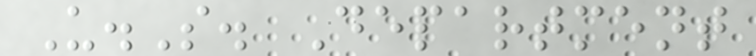U.S. Department
